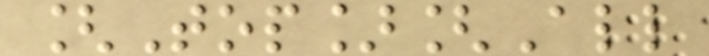[Top][All
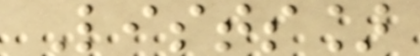Lists]
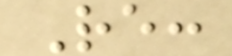Re:
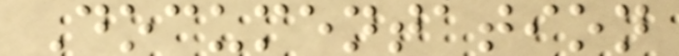Documentation
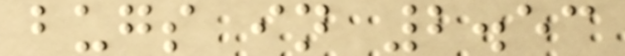bugs in 2.53
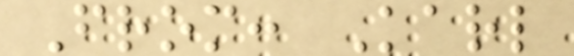From: Karl
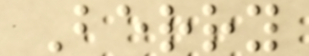Berry
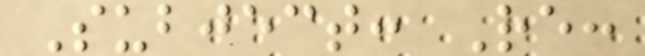Subject: Re:
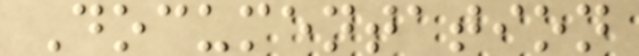Documentation
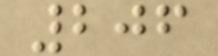206
